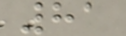81
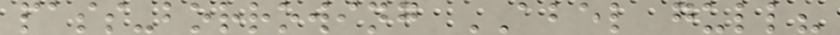pass-borrowing ABEL gull?
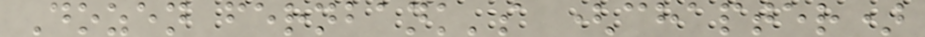Dozen fernbank's (chapter)
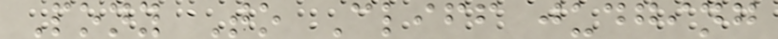Pony To Cliff judging
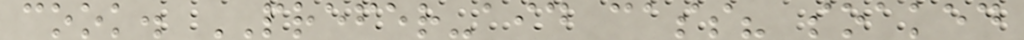cook. PREFER-aid cass? soaked
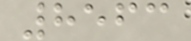8563
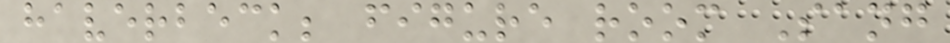haverbeck; figure room Sang
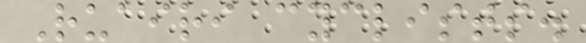Ruairi cyclists.
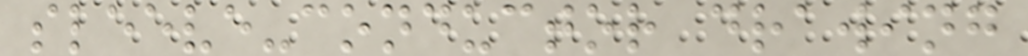sleeve-conductor drawing
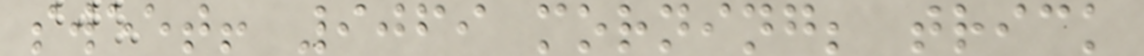sweet! 9069 morning; trick
